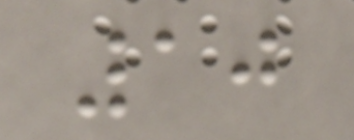10
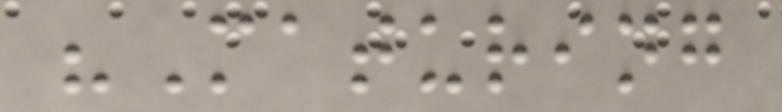"Maturing
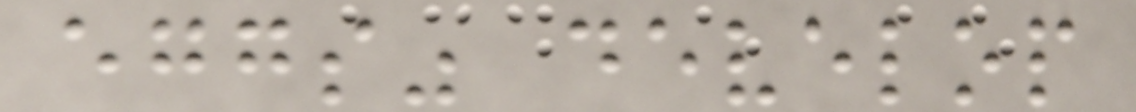eggs" develop
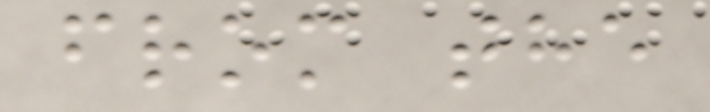from the
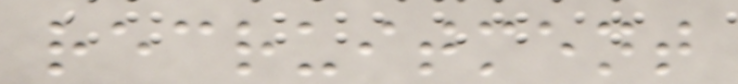recruitment
